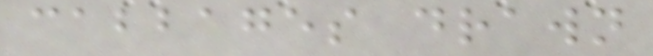cabbages drawn
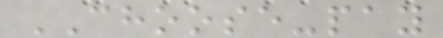CHOOSE-pay
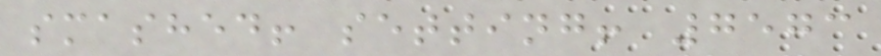smashed! setting! 7573
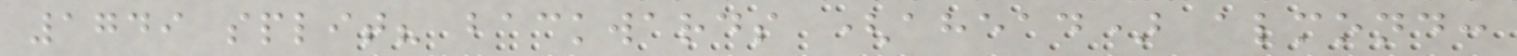1749 split? backwards (ahead) almond:
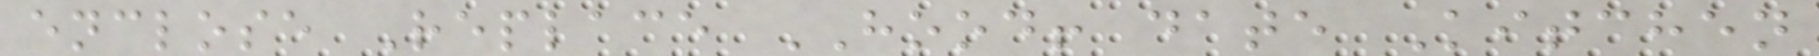enclose Replace HOOD! date Kitchen
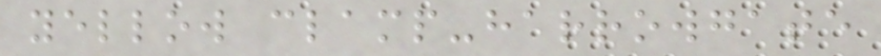yellow clamp-harrowgate
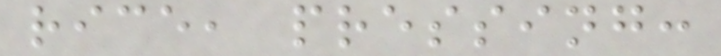rice, pressing:
